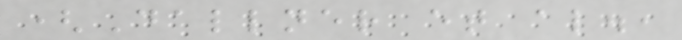(Dallner et al.,
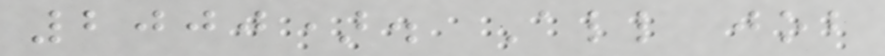2000). All job
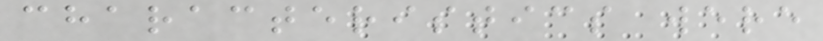characteristics were
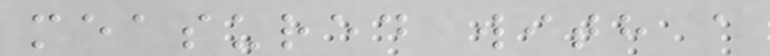measured with a
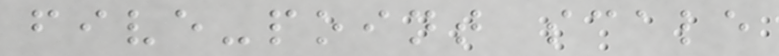five-point scale
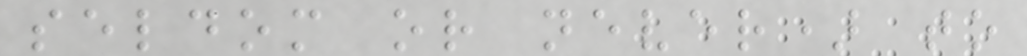seldom or never) to
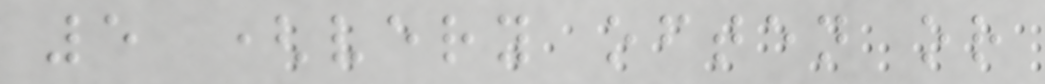5 (very often or
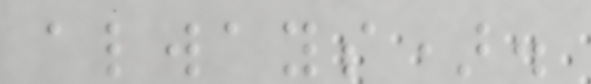always).
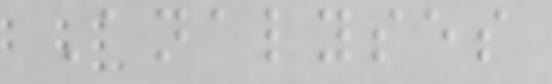Analyses
